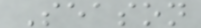Season
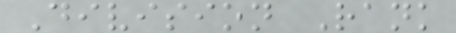Division Rank
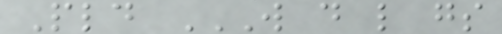Pld W D L GS
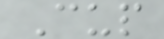Cup
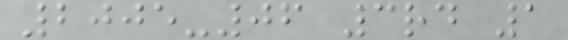2005-06 3rd 1
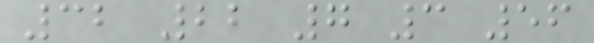32 22 7 3 56
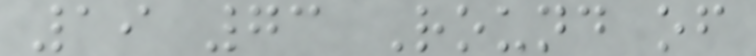19 73 Round of
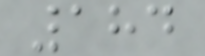184
